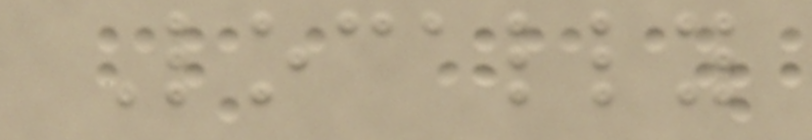Locally
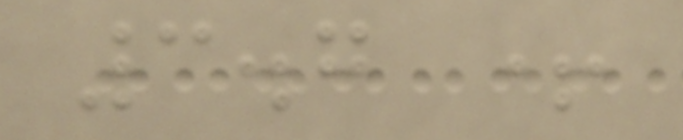3.7 +
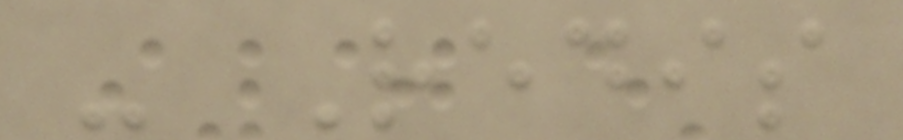- Redis
